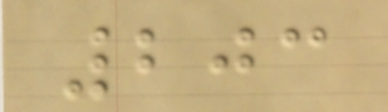203
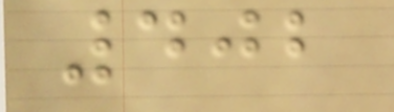402
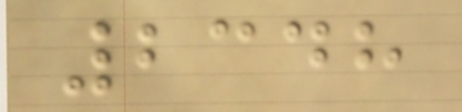2348
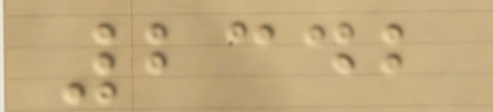2342
